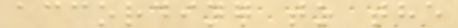according to the
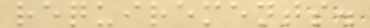requirements.
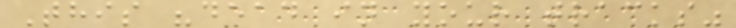This "dead in your tracks"
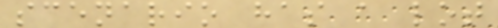scenario has a lot
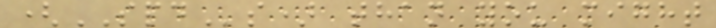(SPDs) than you might
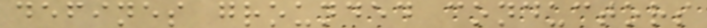defines grounded conductors
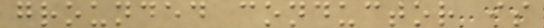grounded conductor is
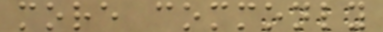more commonly
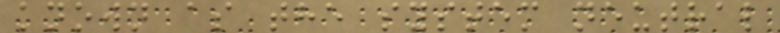known as the system neutral
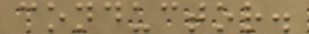conductor.
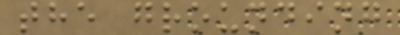the grounding
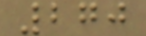270
